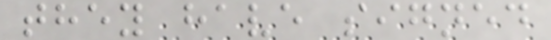they have signed
